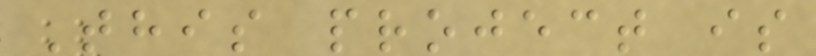This project is
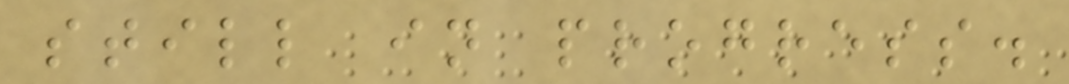still in progress.
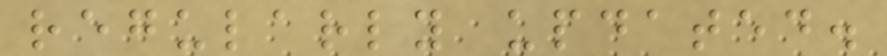regularly updated.
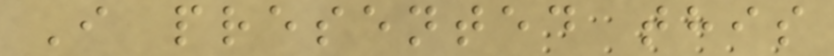I presented this
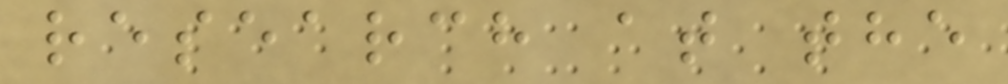research at the
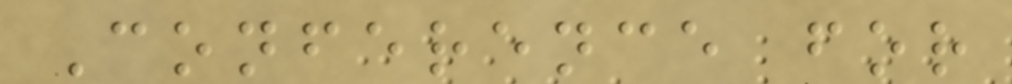Conference for
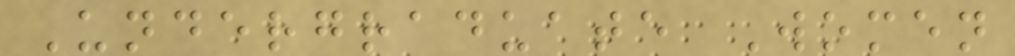Undergraduate Women
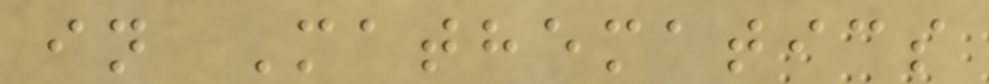in Mathematics
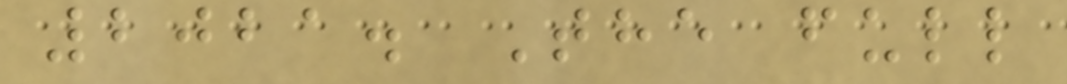2021. The full
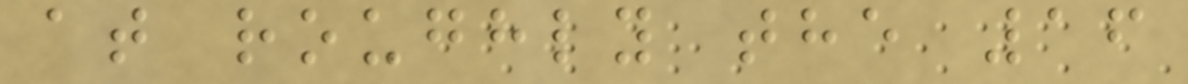at roughly the 16
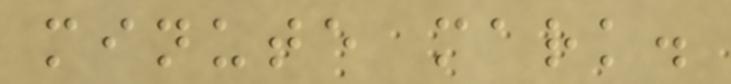minute mark.
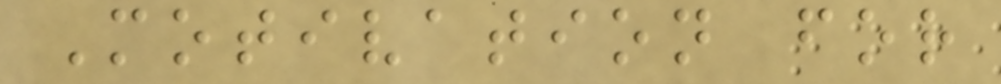Motivation for
